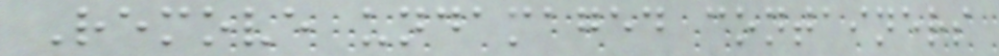Remove undamaged containers
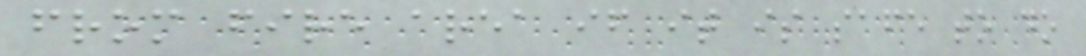from fire area if it is safe to do
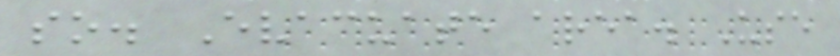so. Evacuate area. Use
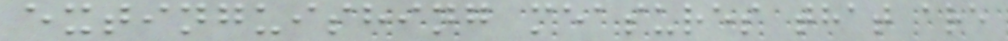extinguishing measures that are
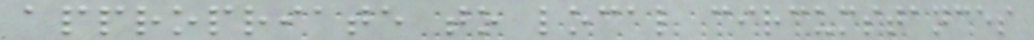appropriate to local circumstances
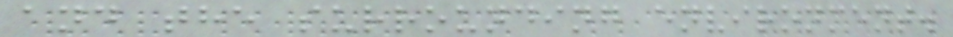and the surrounding environment.
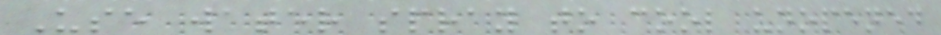Use water spray to cool unopened
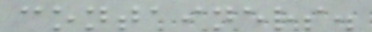containers.
